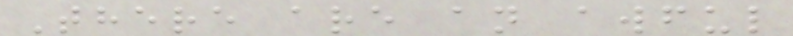There are an awful
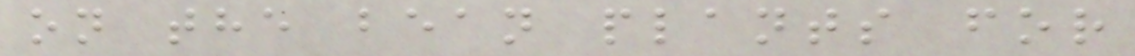on the bean plants for
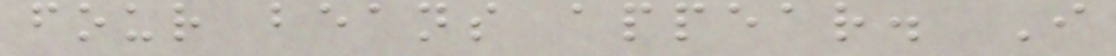four beans appear. I
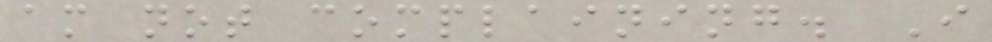am not complaining. I
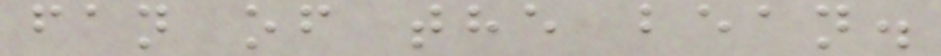fan of the bean.
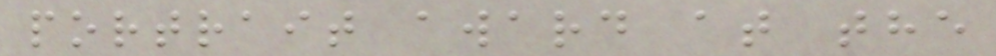portrait award at the
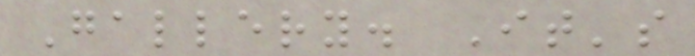Gallery. It's
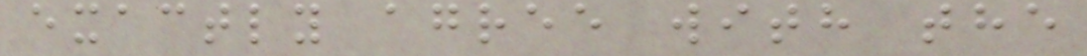exactly agree with the
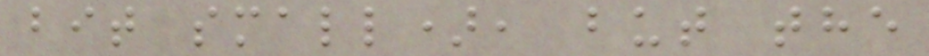bit small), but the
